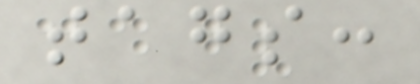tags:
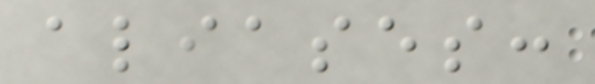aliases:
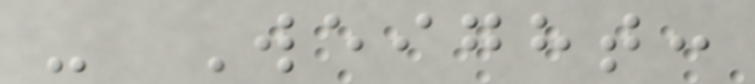- Weight:
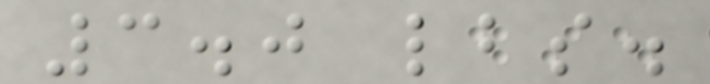3.0 lbs.
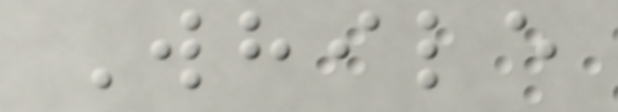While
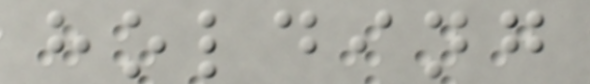holding
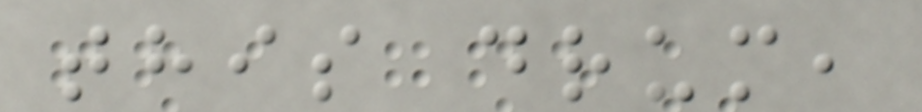this drum,
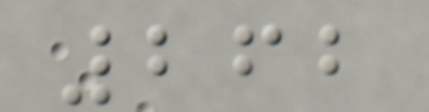262
